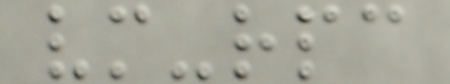vm-rpc
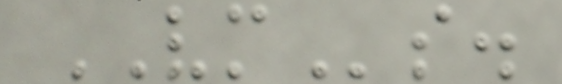VMs.
